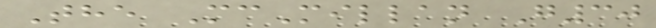The McMillan G30
